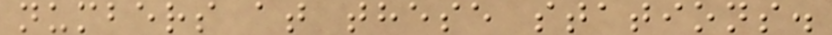numbers at these stations.
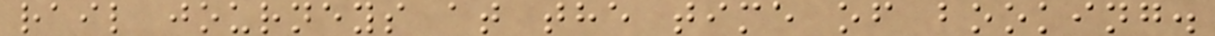rail journeys at the time of booking.
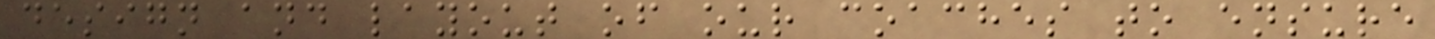design and layout of our coaches to ensure
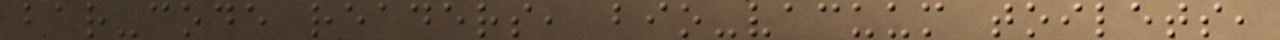bar-code readers, bio-vacuum toilets,
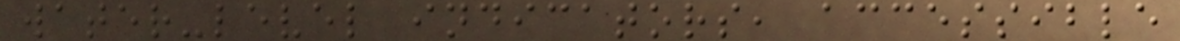water-level indicators, accessible
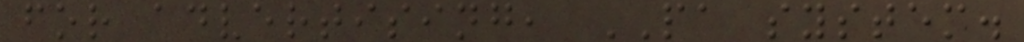for advertising, PA system.
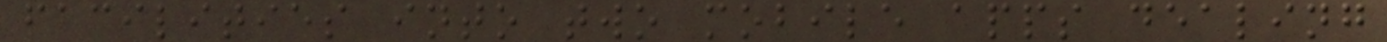facilities into two mobile apps dealing
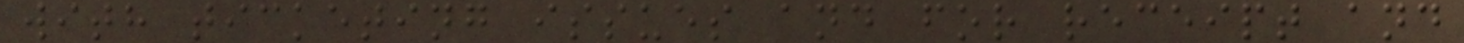with ticketing issues and for receipt and
